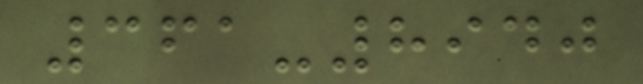361-8940
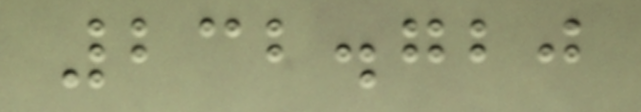232.720
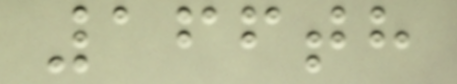166th
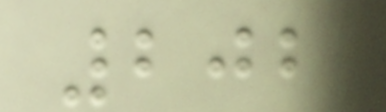202
